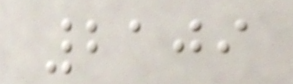2109
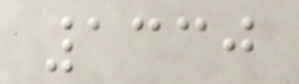1330
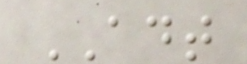ADT
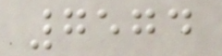7574
